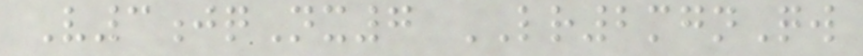V3jqNx7 LR2mgnQw
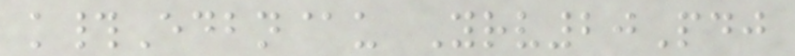k#Edbn@u Yrv20Pdj
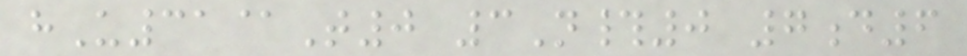hU31@T0 3N#0 7d6
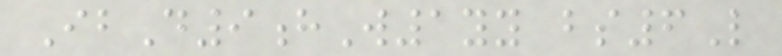IbD9hW1yy bs6L
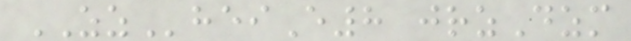ZZheiE8 jrzDzm
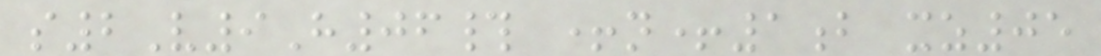s2V9H06# +n+1b xz05
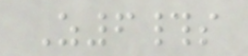Z6#s
